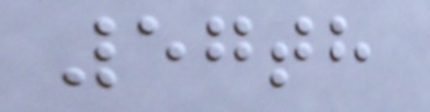57th
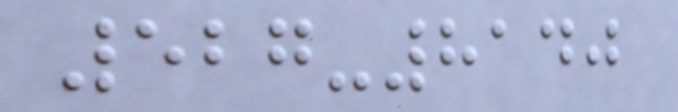527-8140
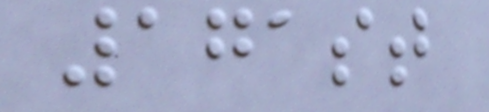171st
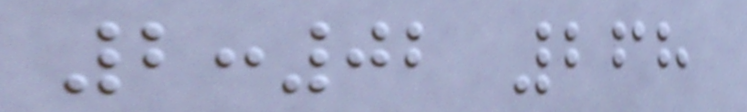2:02 268
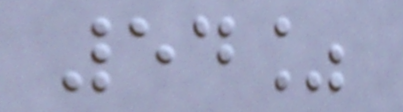54%
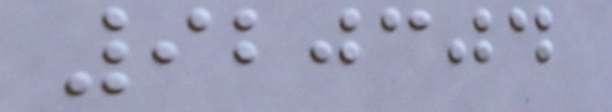920304
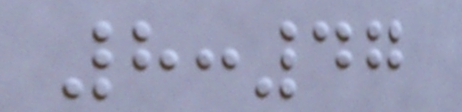8:47
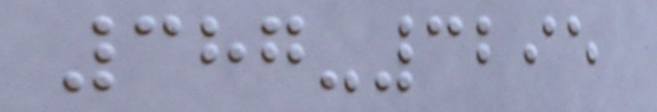387-3295
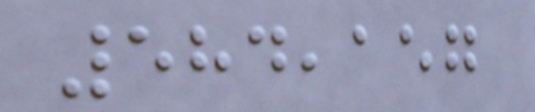584,157
